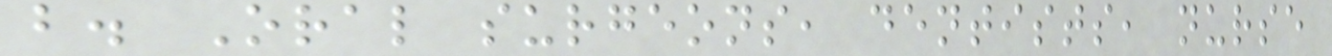b. Oral surgeons, dentists, nurse
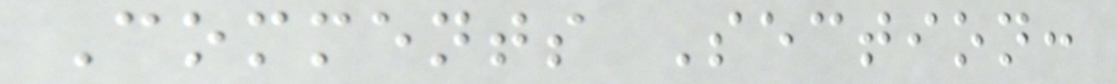Comments Section:
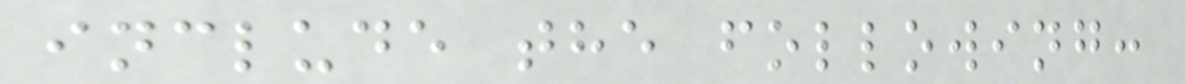include the following:
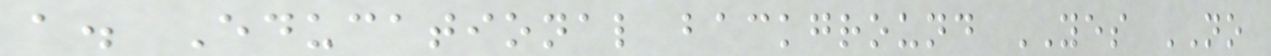a. Educational background YES NO
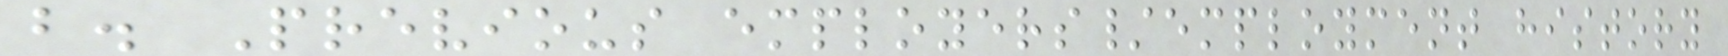b. Previous employers/employment history
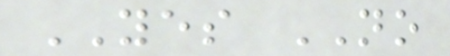YES NO
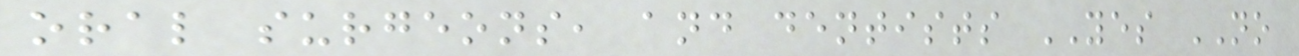oral surgeons, and dentists YES NO
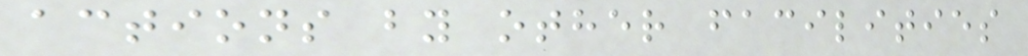actions by other facilities
